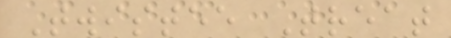Twistee Treat
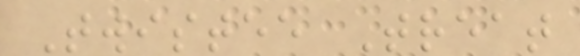Twistee Treat
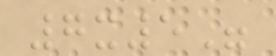7x5"
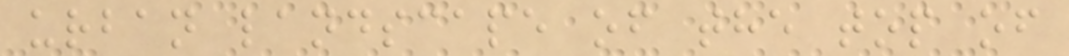urban landscape of the top of
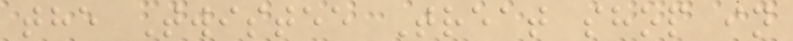the Twistee Treat shop in
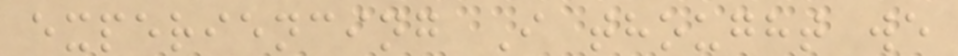experiencing I thought we
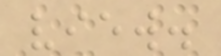view.
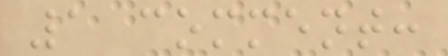1 comment:
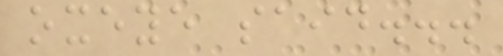oxeye said...
